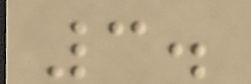3.
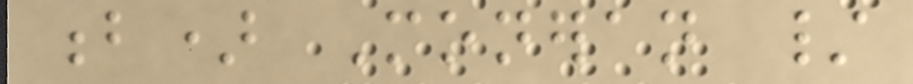b) Moneran /
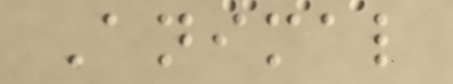Animal
